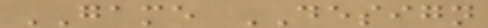GAME DESIGN
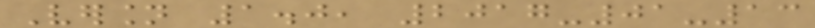Version 1.0, 2017-01-13
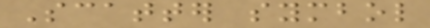Scatter symbol
